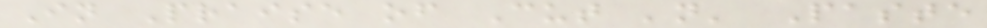In Praise of Cut 'n' Paste
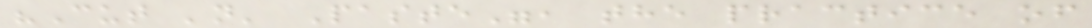"Cut 'n' Paste", the practice of
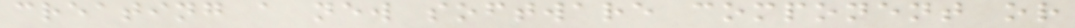creating a new software component or
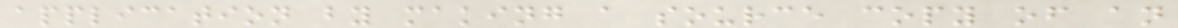application by making a source copy of an
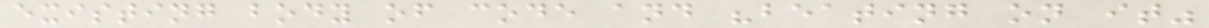existing body of code and "beating on it"
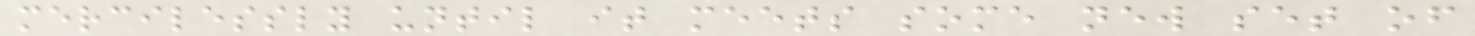mercilessly until it meets some new set of
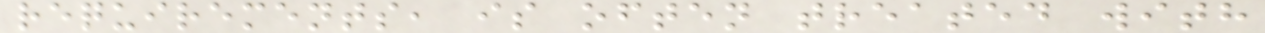requirements, is often treated with
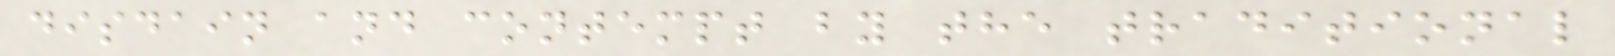disdain and contempt by the traditional
